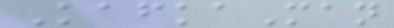KafkaMan
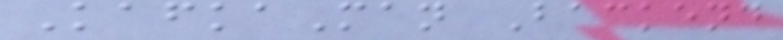KafkaMan Backend
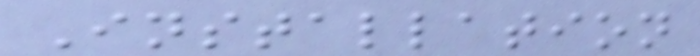Installation
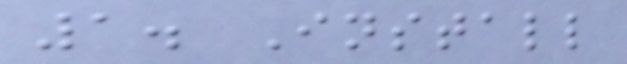1. Install
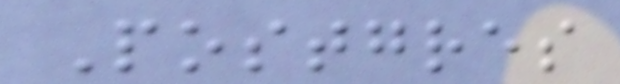Postgres
